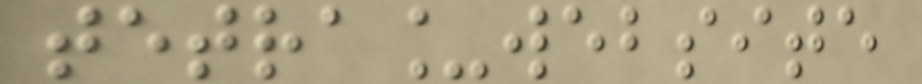tetra_website
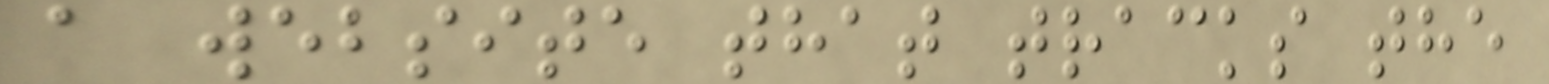a website that tracks the
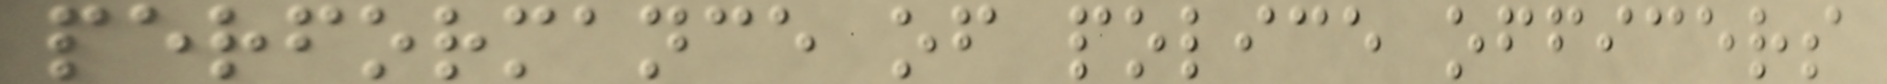performance of police officers
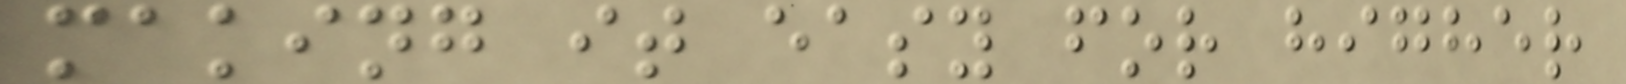making it easy for higher
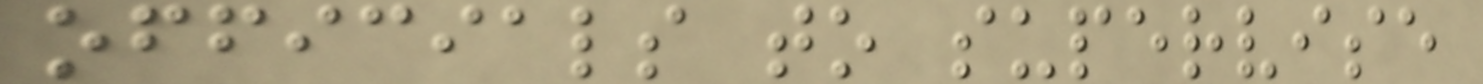officials to supervise
